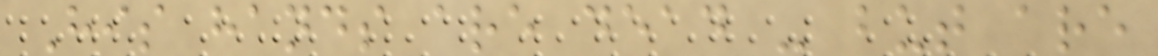His hands are dead - but are
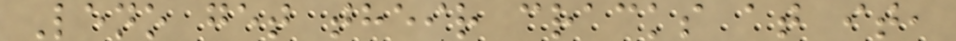Leno get their cracks at it,
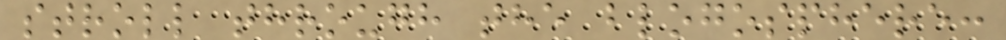stroll through the blogosphere:
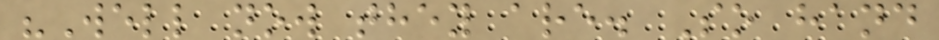"Well now they are. So hand
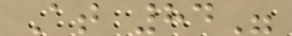At 84"
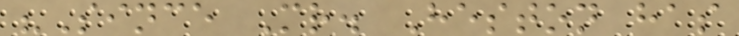"Since Mr. Heston has
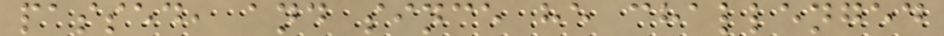passed, and since he challenged
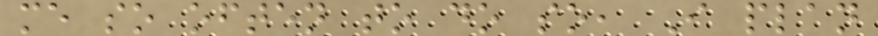me so often to do so, I plan
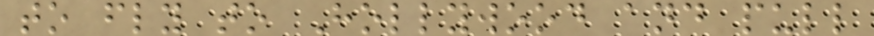to fly to Hollywood and pull
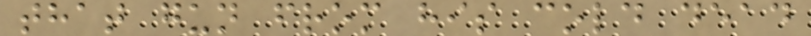that gun from his cold dead
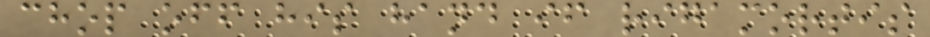chop off his hand if rigamortis
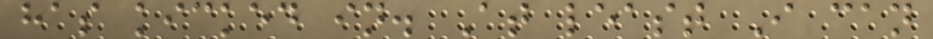has kicked in. At least I can
